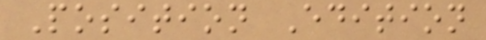Position Edition
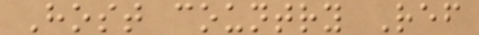Host country Ref
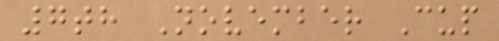7th November Cup
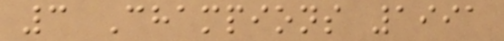3 Champions 1991
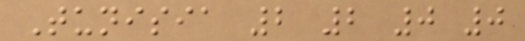Tunisia 2 2 0 0
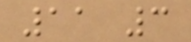11 3
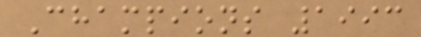Champions 1993
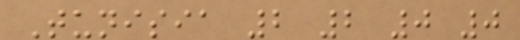Tunisia 2 2 0 0
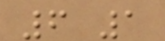6 1
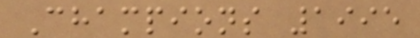Champions 1995
